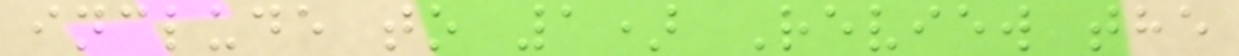include to 1) Review the
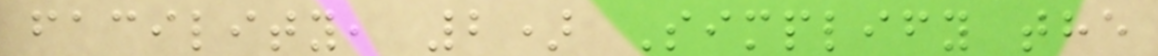facility, 2) Simplify the
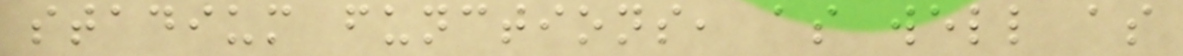stadium functions, as well as
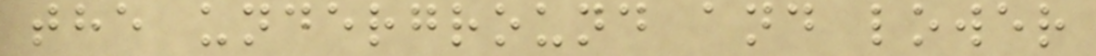the underground and lower
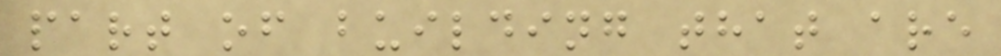part of building that are
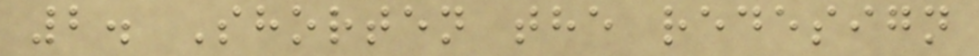2. Shorten the redesign
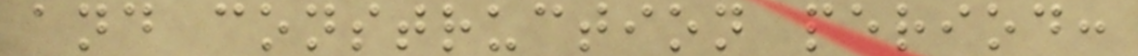and construction period:
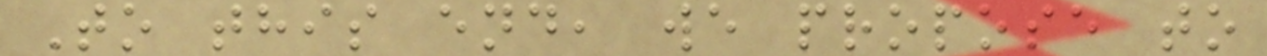To this end, we propose to
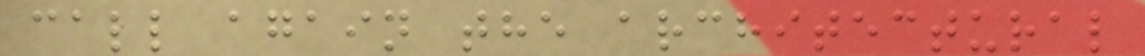call again the architectural
